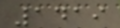1419
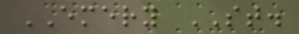EMERY ST.
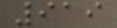919
